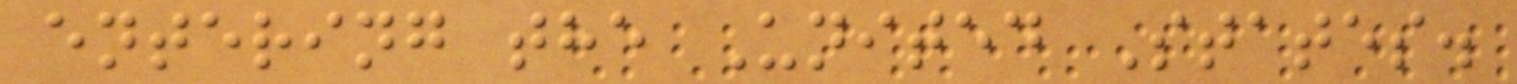entering the United States.
